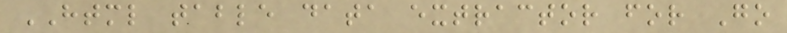HTML table data extractor for Go
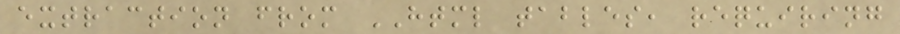extraction from HTML tables, requiring
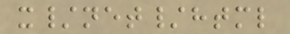x/net/html
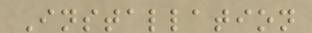Installation
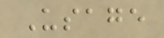Usage
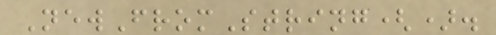NewFromString().
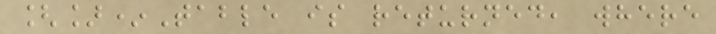[]*Table is returned, where
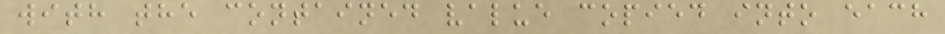with the contained value copied into each
